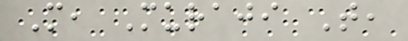M, Muraji T,
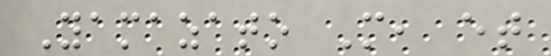Yamazato M, et
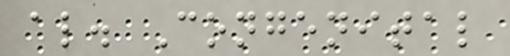al. Congenital
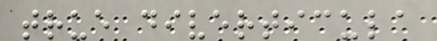true diverticula
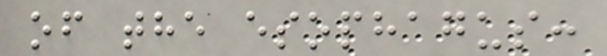of the esophagus:
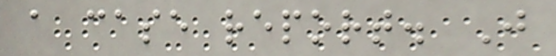a case report. J
